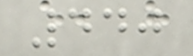440
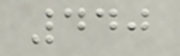440
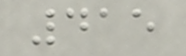415
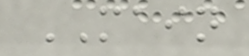MAIN
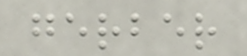gerber
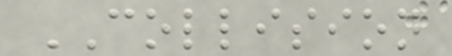COLLISION
